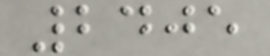2405
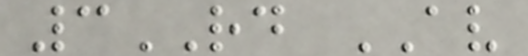3RD AV
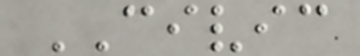CIVIC
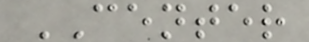CENTER
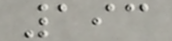193
